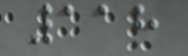118
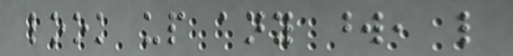look up any word, like
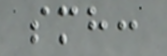smh:
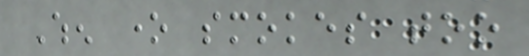When one smokes too
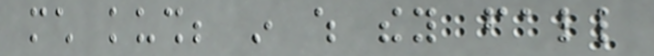much kush; in which they fall
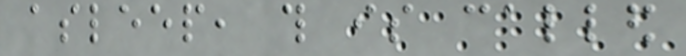asleep, this is called
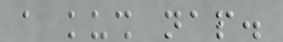a kush nap.
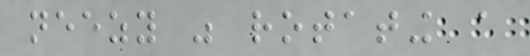neezy was rotating a
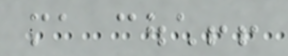ma couch!!
